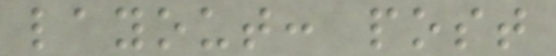layout: post
